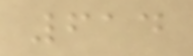614
